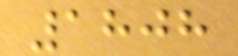1808
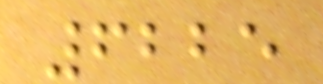6225
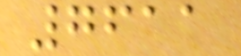7611
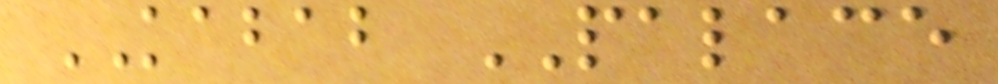KABAB PALACE
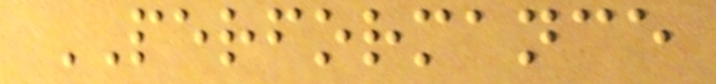PERFORMANCE
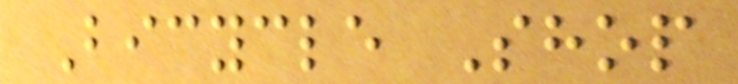Bicycle Shop
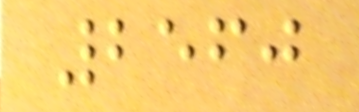2560
